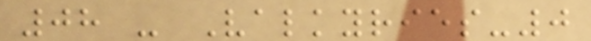08 - Valkyries-0
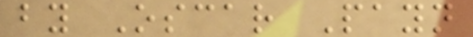by Oscar Payn
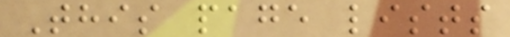This page lists
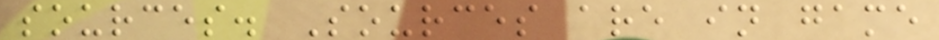sources. Sources are in game
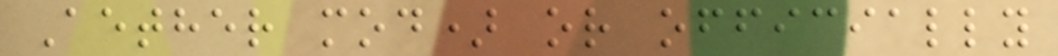Aether mod) or officially
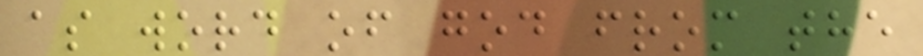as word of god from the
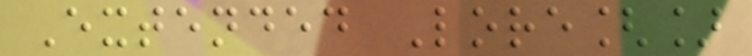Extended Lore[]
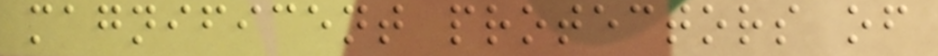magnificent protectors of
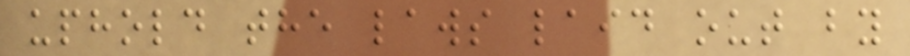uphold the laws laid out by
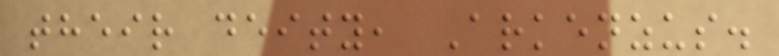their deity, Arkenzus.
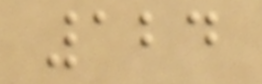124
